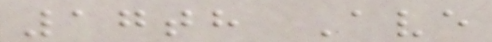17th Ave
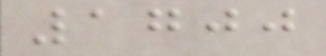1700
